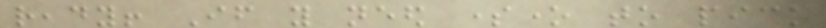ready! If you need someone to pick
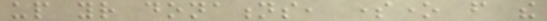up your donations, someone from the
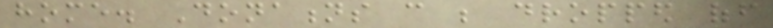home. Donations can be dropped off
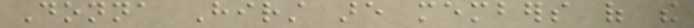Donna Hirst are members of the
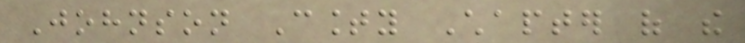Johnson County Chapter of the
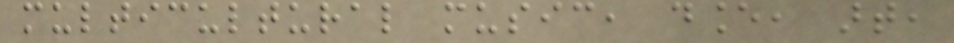multicultural music, dance, art,
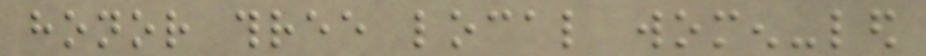honor three local women-led
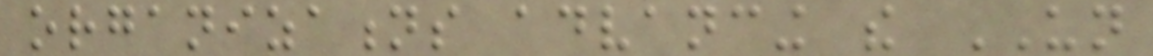organizations advancing the UN
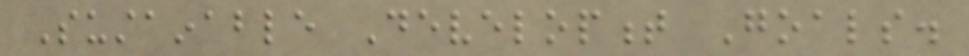Sustainable Development Goals.
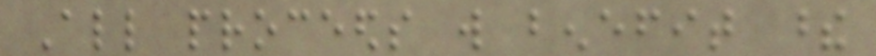All proceeds will benefit these
